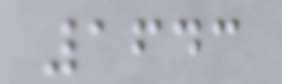1643
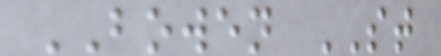BOWEN ST
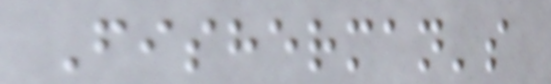Fisherman's
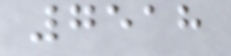7518
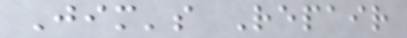Jim's Repair
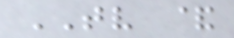TV &
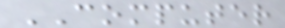COMPUTER
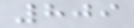809
